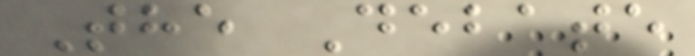The Debate
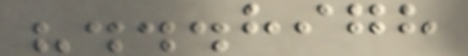"...high
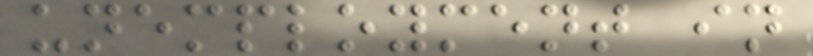unemployment in
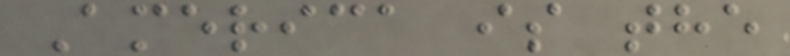America is the
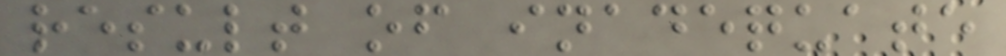result of inadequate
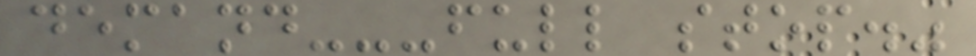demand---full stop."
